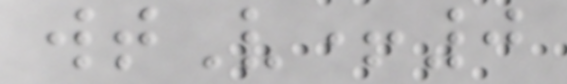wtV+0
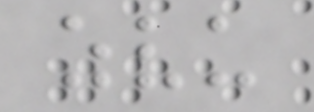zvu
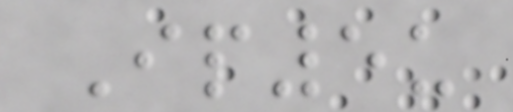Ip5u
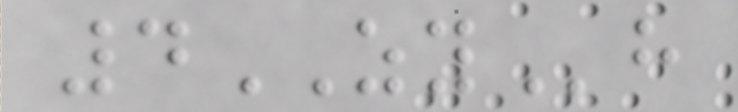4ZYh
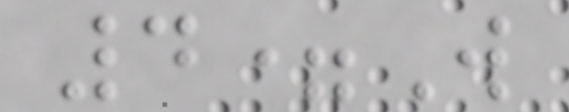4=W
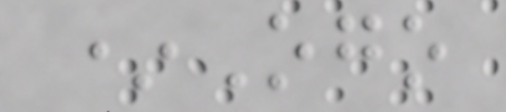*Ogo
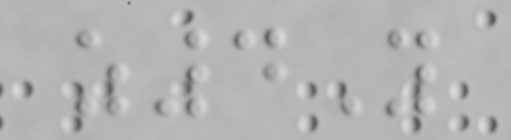z4Y
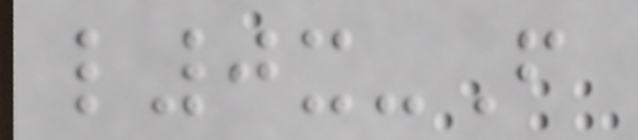l0x-F
